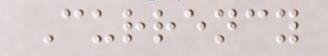Currency
